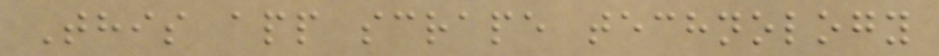This app scrape technology
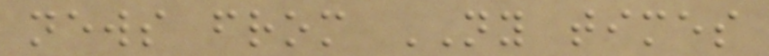news from NY times
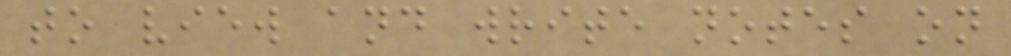to view and write notes on
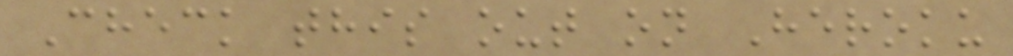Check this out on Heroku
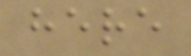here
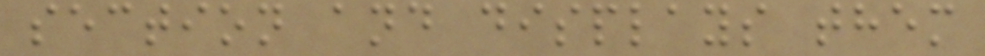section and displays them
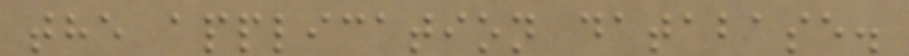the application database.
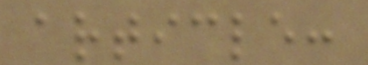article:
